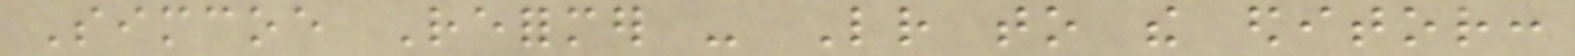Simcoe Reformer - Letter to the editor:
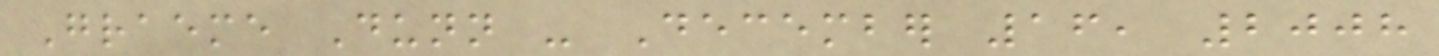Graeme Dunn - December 16, 2008
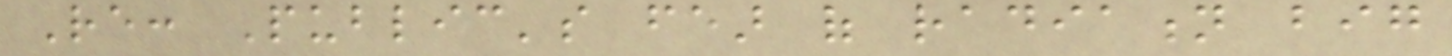Re: Public's fear of radiation big
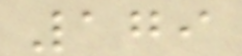179
